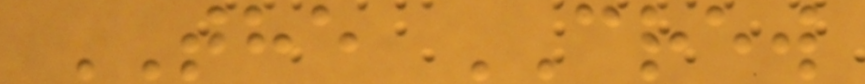THE CREW
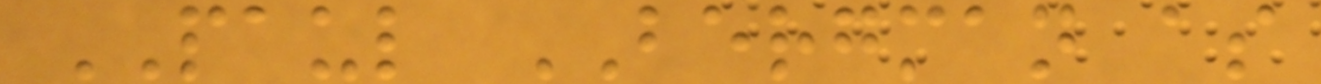PAUL BERGMAN as
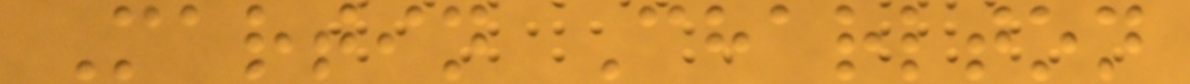Martin Charlton
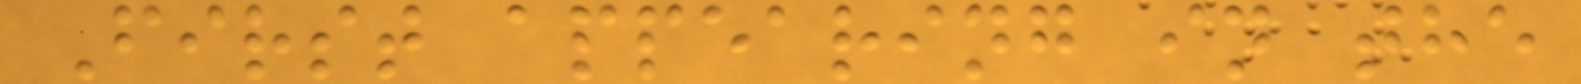First appearing in the
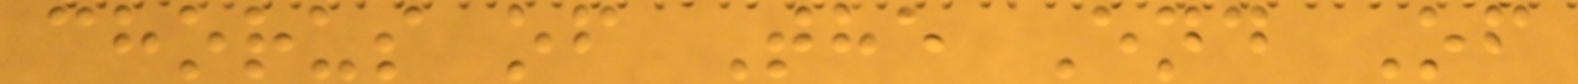chorus of The End Of
